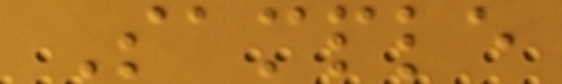Sample
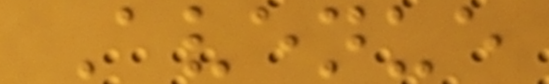Avenue
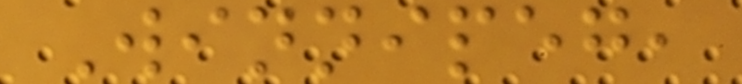Winnipeg,
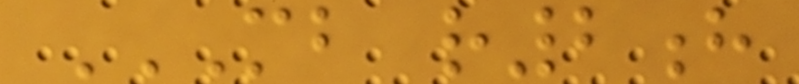MB R2H
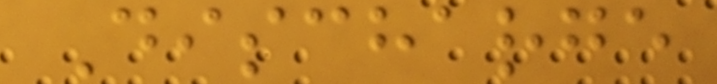Discharge
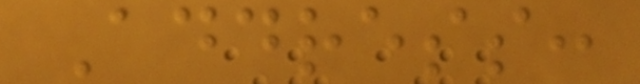Address:
